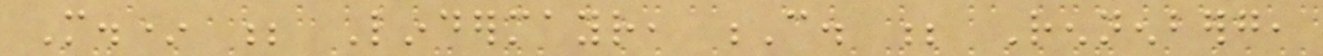M.* ; Lindermayr, C. ; Rennenberg,
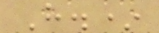H.*
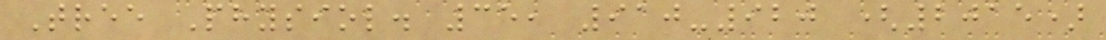Tree Physiol. 35, 910-920 (2015)
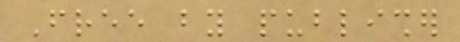Free by publisher
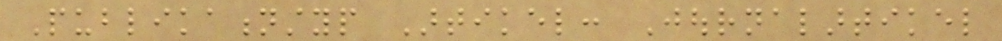Publikationstyp Artikel: Journalartikel
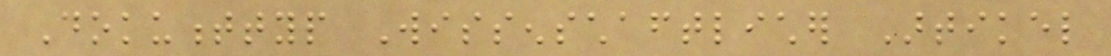Dokumenttyp Wissenschaftlicher Artikel
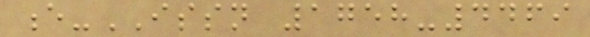e-ISSN 1758-4469
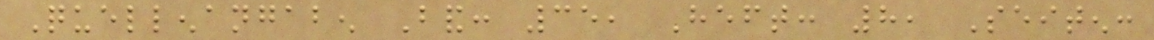Quellenangaben Band: 35, Heft: 8, Seiten:
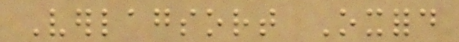Verlagsort Oxford
